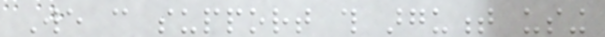We can support this argument using
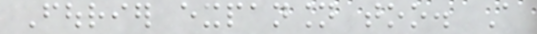Fourier expansion too. A
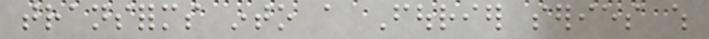transforms into a Fourier series which
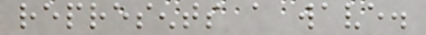represents a wave.
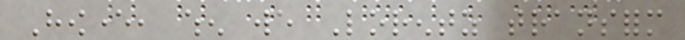However, when we Lorentz transform
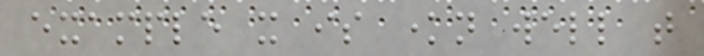example it is known well that
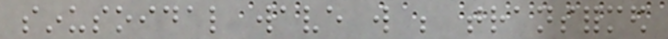sinusoidal wave will be transformed
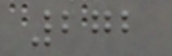272
